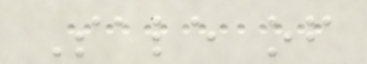Sale of
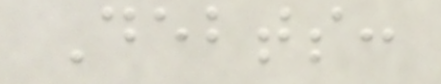Debts:
